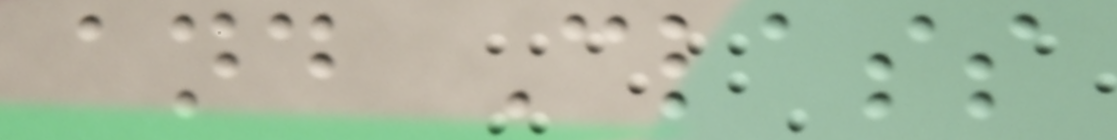and Class
